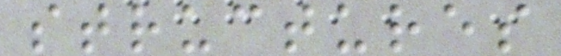structures
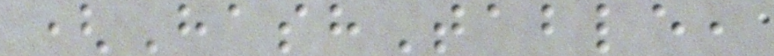(HashTable,
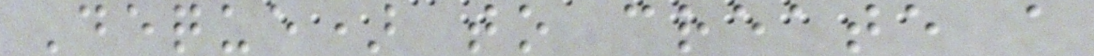Deque) to create a
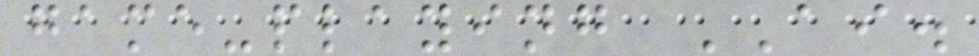game-playing AI.
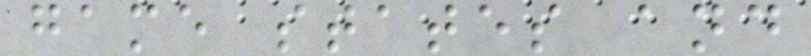game states and
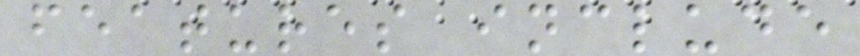features include
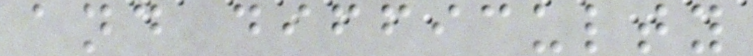and difficulty
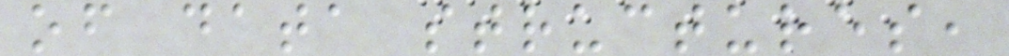of data structures,
